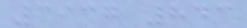3937 843
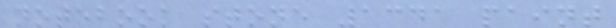notebook stone 1341 paint
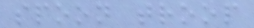spoon troop
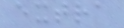extra
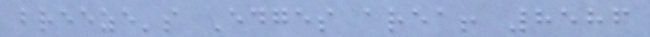breeze's Edges area! 8586
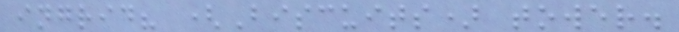ingrid? (Biscuits) tower.
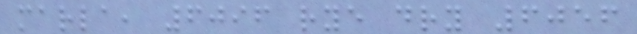marla, 6096 rye dry 6056
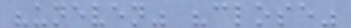"uneven" "close"
